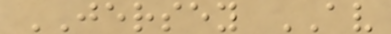JERSEY AV
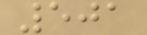501
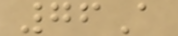76A
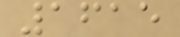1615
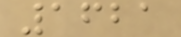1621
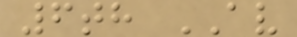6th AV
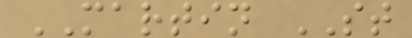MARTIN ST
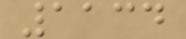1134
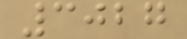3027
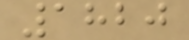1820
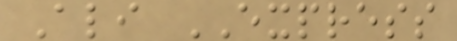Ali EXPRESS
